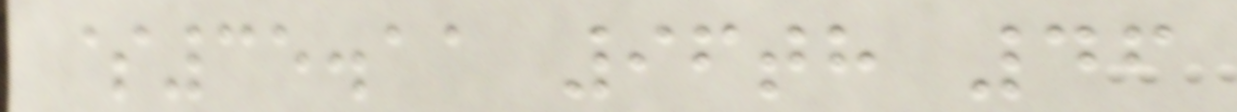$35.11 96th 46
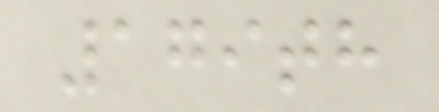179th
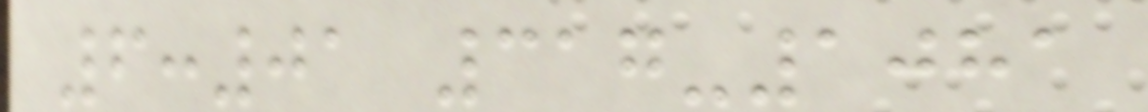6:01 317-1081
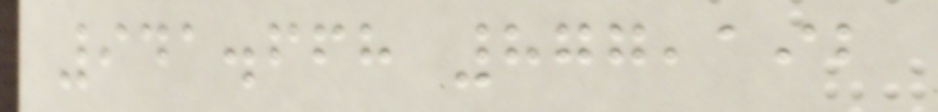941.668 877,192
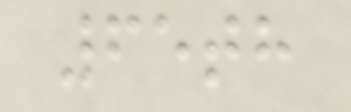65th
